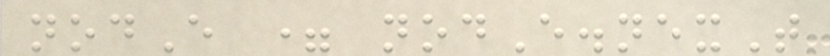nodE = nodE.nexT
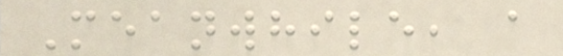Meanwhile, a
